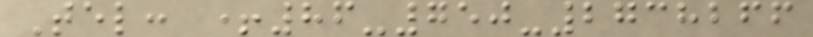Tel: +86-750-2738266
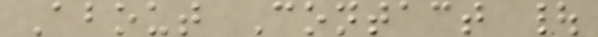About Contact |
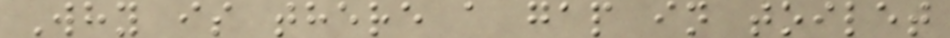Why is there a gap in toilet
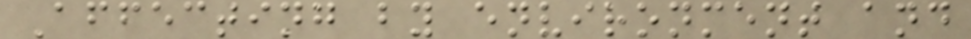Affecting by environment and
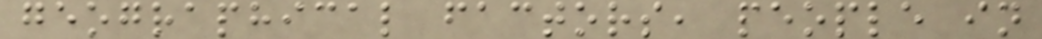geographical factors, people in
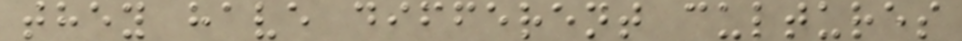they have different cultures
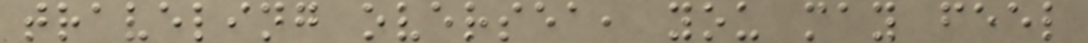traveling oversea, you may feel
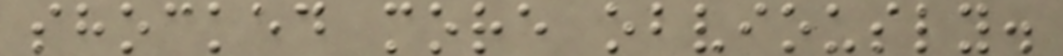shocked more obviously.
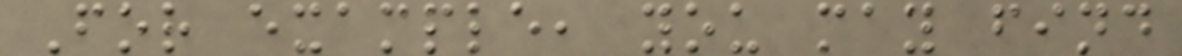For example, you may find
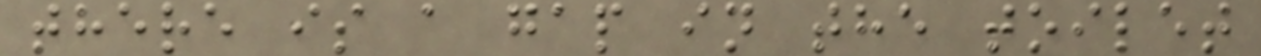there is a gap in the toilet
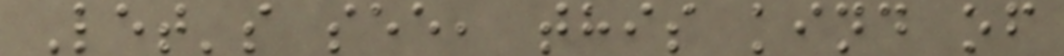Let's see, this kind of
